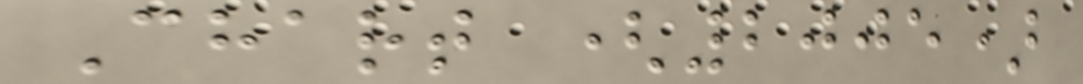Chart (2005)
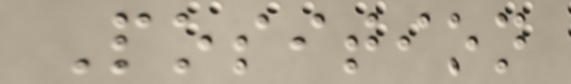Position
